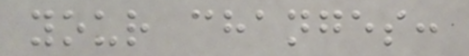your changes:
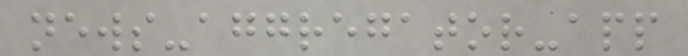news-aggregator-app
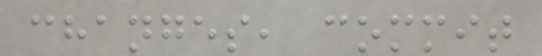changes, commit
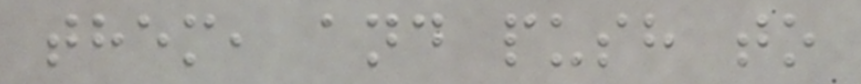them, and push to
